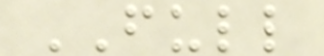FULL
